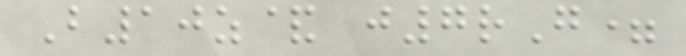B10z& j7rG=
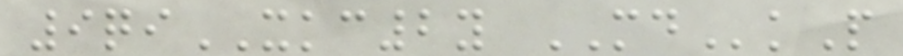9qiXKC2y MDkP
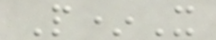P*X
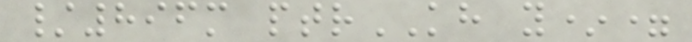/896m ptrKH y*=
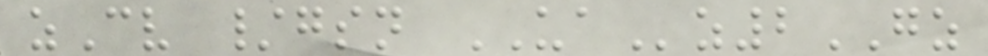zCv /gsn UAz2GZ
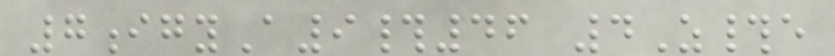7igyA9#46 4Z#e
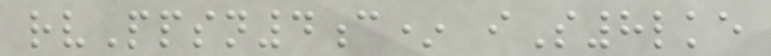rvPpsn4c* iS8lke
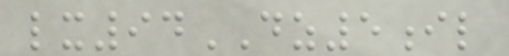lx94DZ5il
